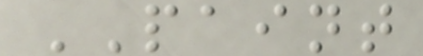PAINT
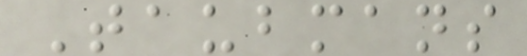Taubmans
